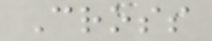Cross
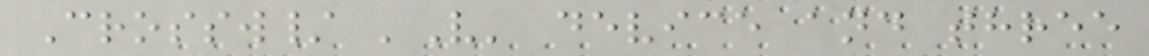Crossw/ 'V' device and three
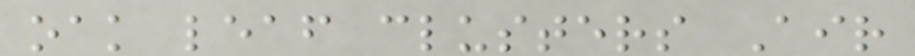oak leaf clusters Air
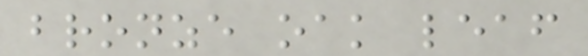bronze oak leaf
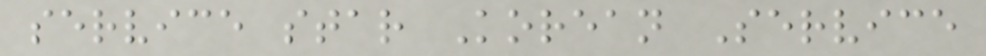service star Korean Service
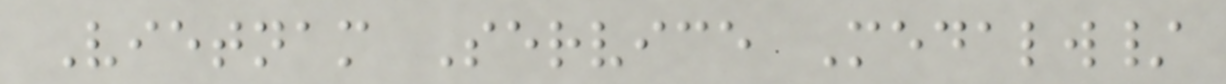Vietnam Service Medalw/
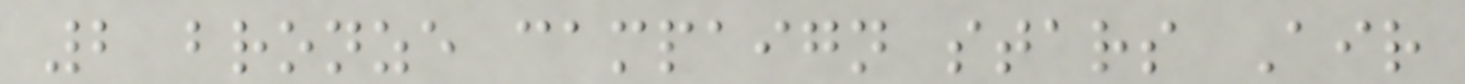2 bronze campaign stars Air
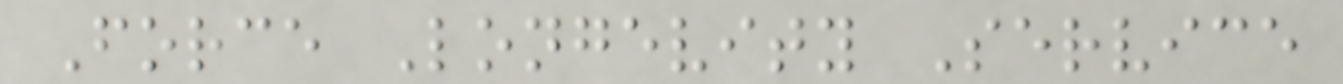Force Longevity Service
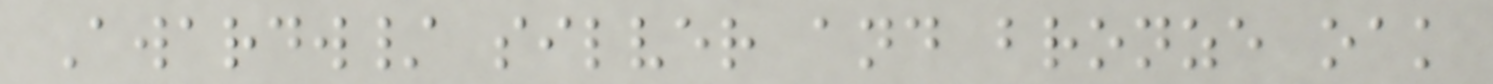Awardw/ silver and bronze oak
